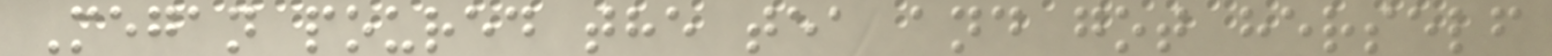Megan poured the tea and got herself
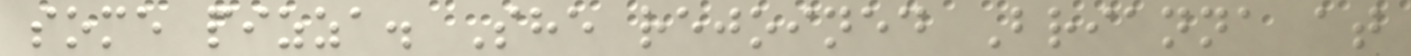some pizza. She rejoined Brianna at
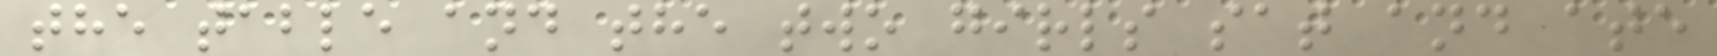the table and the two girls sat and ate
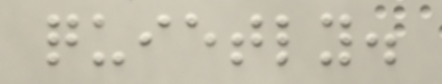quietly.
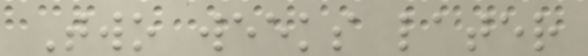Two weeks later
